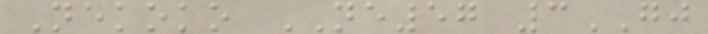Nekoko NE57 3GJ
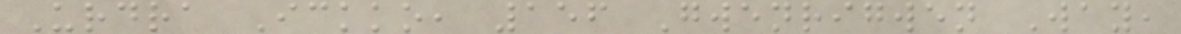Urdra Ickko, 156 Gwenrigwen Way,
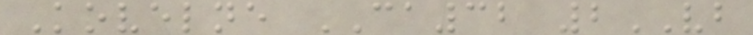Kovelne CA32 2VB
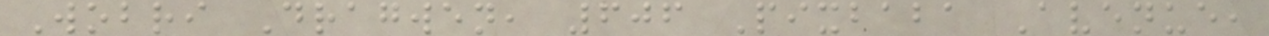Wobri Dragwen, 606 Pixbaba Avenue,
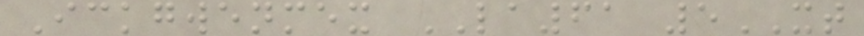Ickgwenmex LA61 5XT
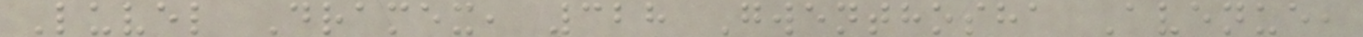Luvel Dramex, 328 Gwenthosha Avenue,
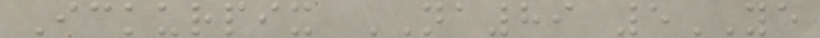Ickurpix NA89 5YE
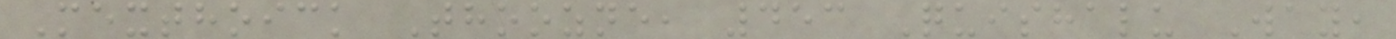Mexthoick Thoozne, 453 Quishalu Way,
